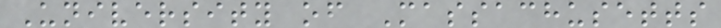University of Massachusetts
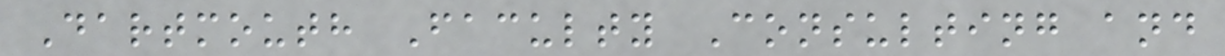Dartmouth Faculty Consulting and
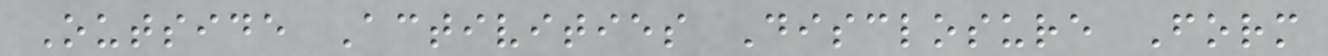Outside Activities Disclosure Form
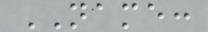NAME:
